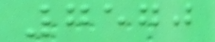7570
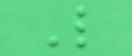L
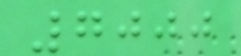7000
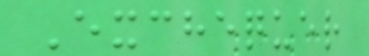Exchequer
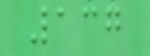137
